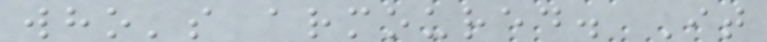who's armoured. It
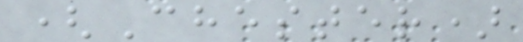(Chester)
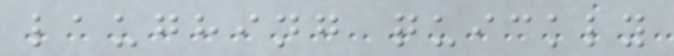laughing quickly
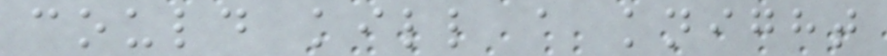could kill a knight
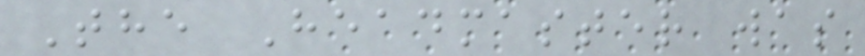The Headmaster was
